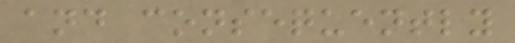and consequently
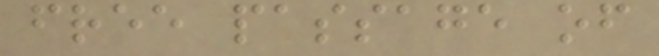free passage of
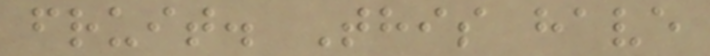fruit. This have
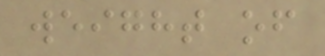weight of
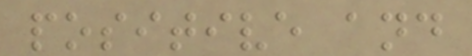positive and
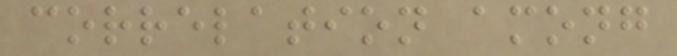correlation among
